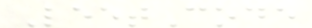LeetCode
